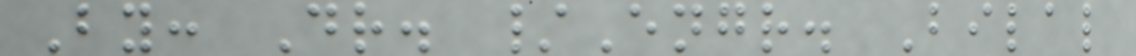By: Dr. /Engr. Bilal
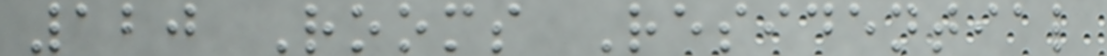120 Rooms Residential
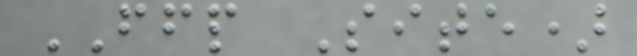FFP Site)
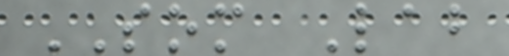SOM Lab
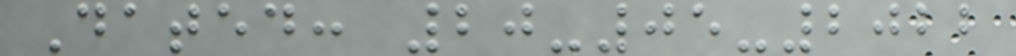Dated: 20-05-2022
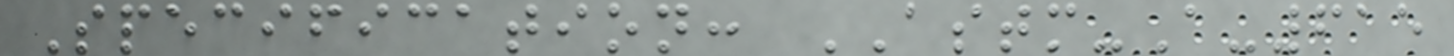Specification: ASTM-A-615
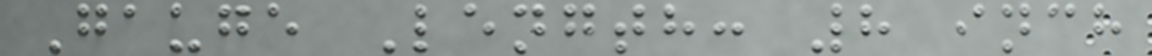Gauge Length: 8 inch
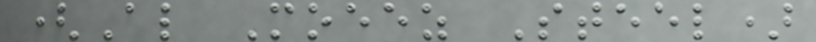(Al Moeez Steel)
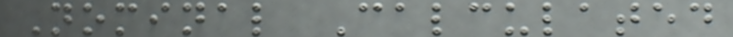Nominal Calculated
